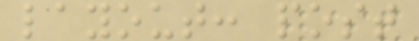layout: post
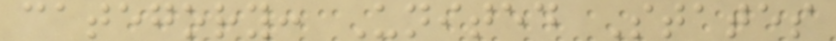category: United States
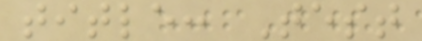title: Test
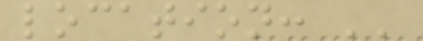location: ''
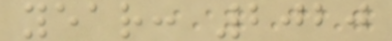year: 2020
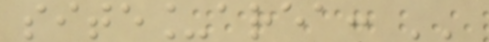site_area: ''
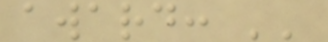award: ''
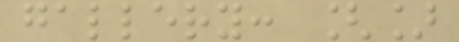gallery: []
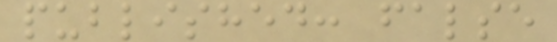published: false
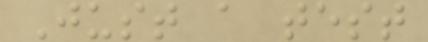Just a test
